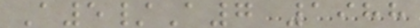A5/A7 1988
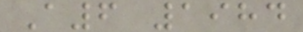A6 1984
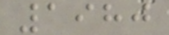1980
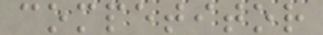competitor
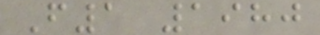F1 1980
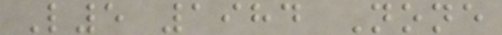L5 1984 None
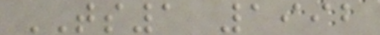TS1 1992
